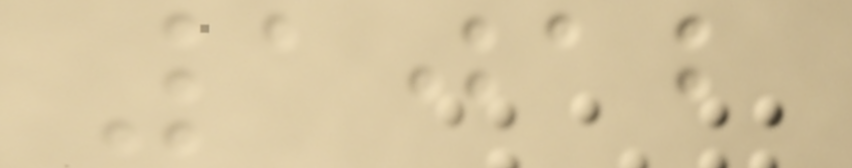1012
